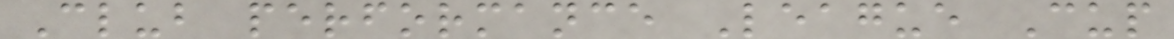Club performance League Cup
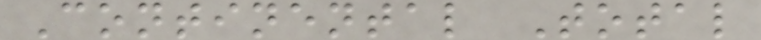Continental Total
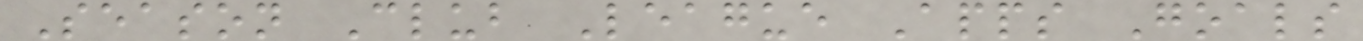Season Club League Apps Goals
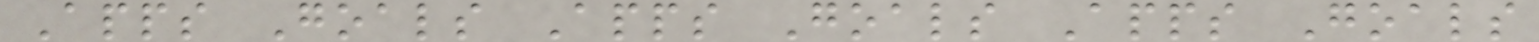Apps Goals Apps Goals Apps Goals
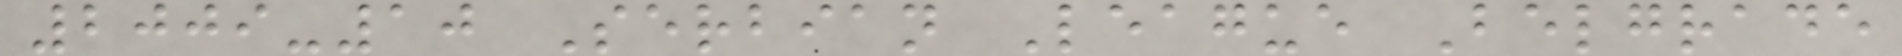2009-10 Serbian League Belgrade
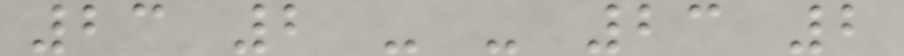23 2 - - 23 2
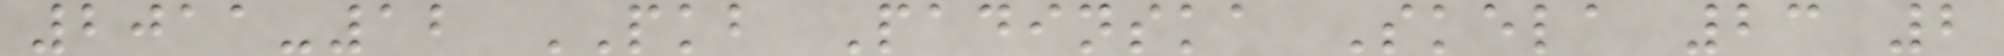2011-12 PKB Padinska Skela 23 2
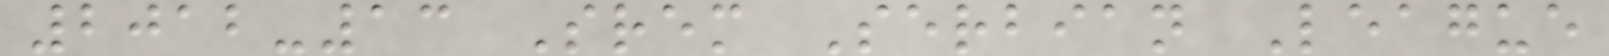2012-13 Srem Serbian League
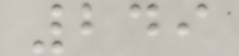249
